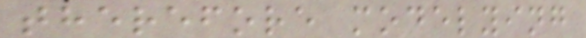therefore modelying
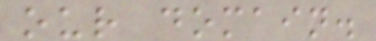our domain.
